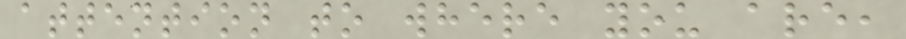attention to where you are,
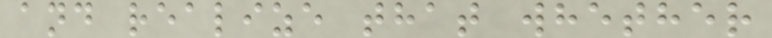and realize that whether
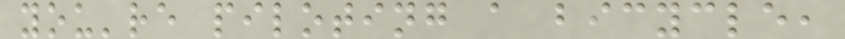you're piloting a bicycle,
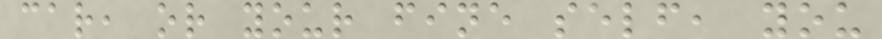car, or your fine self, you
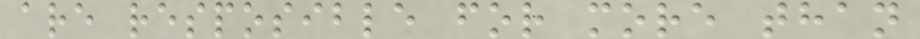are resposible for more than
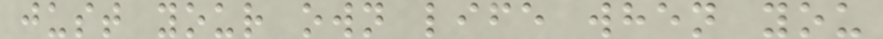just your own life when you
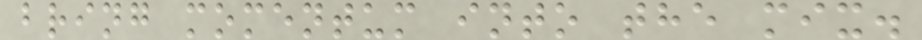bring momentum into the mix.
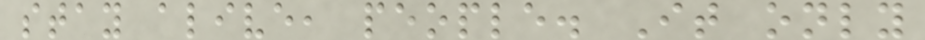stay alive, people. It only
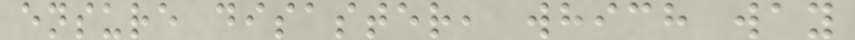ensure disaster, which way
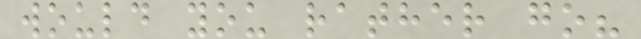would you rather go?
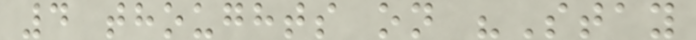4 thoughts on "Stay
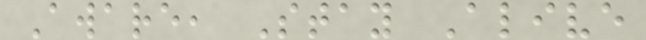Aware, Stay Alive
